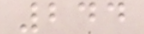244
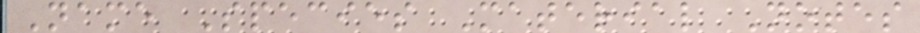Name Species Material Notes
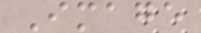Image
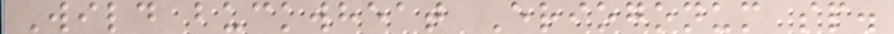Wild buckwheat Eriogonum sp.
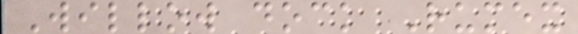Willow dock Rumex
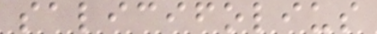salicifolius
